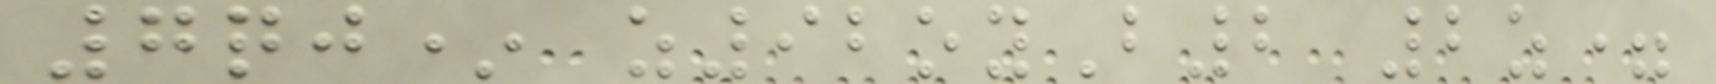7qj* z92oyB2 2z=
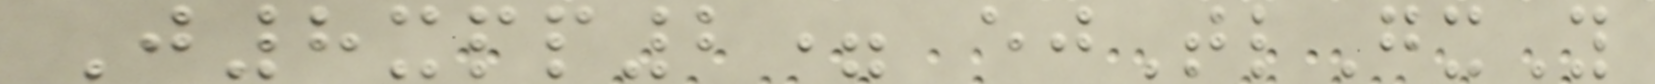J8xpp2= ejTlGxY
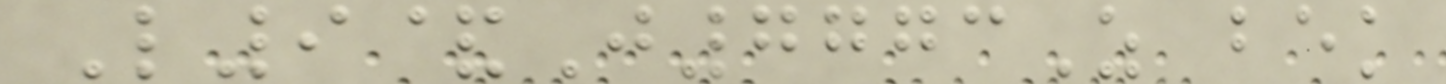L9&J7773Z bek
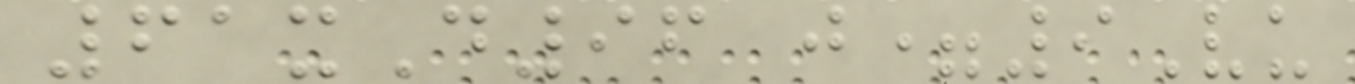61xD96 j=9Vu
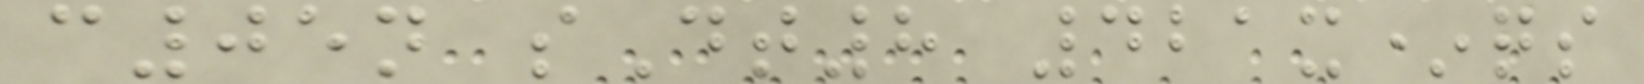c05n sDt8 421x*qs
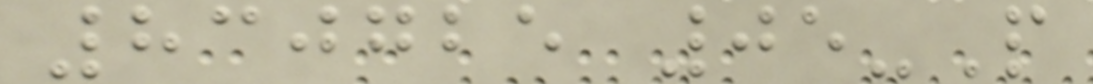830725 05-P
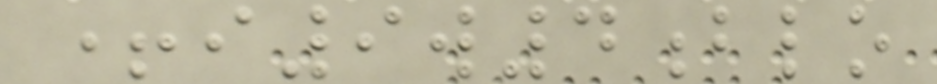+i9w4blo
